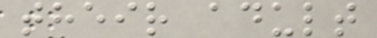their adult
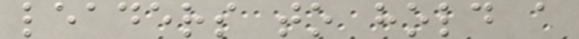leaders to hold a
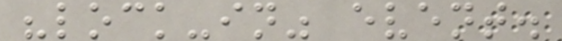"lock-in" event.
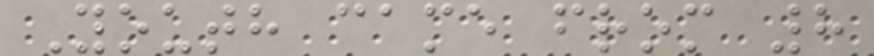Youth came from 8
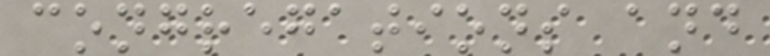congregations and
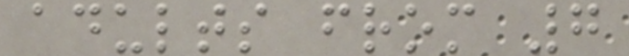adults from 7
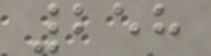258
